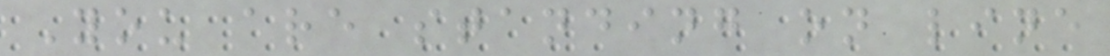You are standing on line
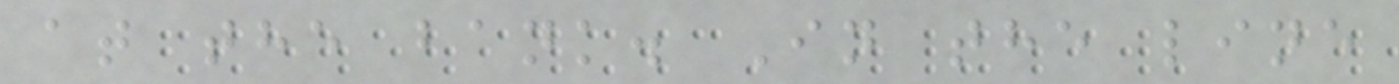at the bank. In the line
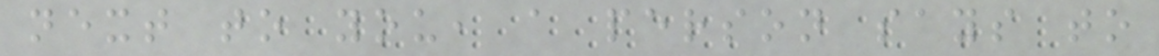next to you, a person says to
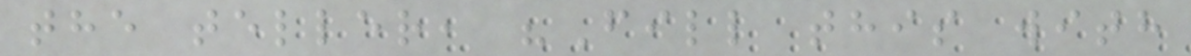the teller, "Fill this with
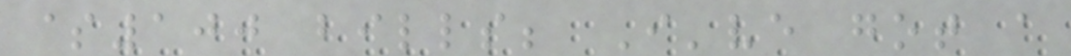$100 bills; I've got a
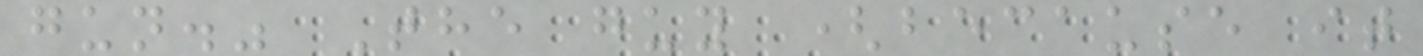gun." The guy (because it
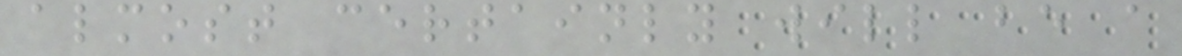almost certainly will be a
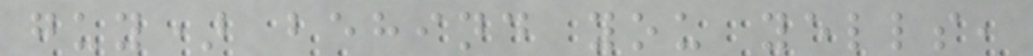guy) behind you yells,
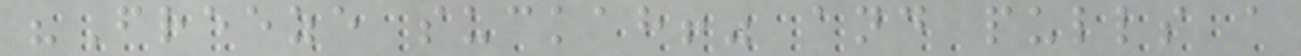"Freeze suckah!" and pulls a
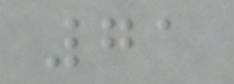71
